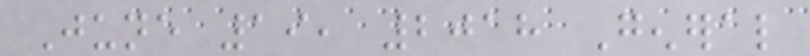June 19, 2018 General
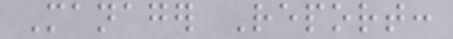Manager Report:
